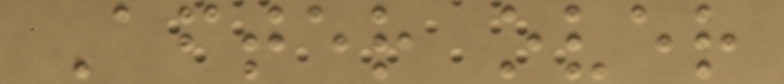After over
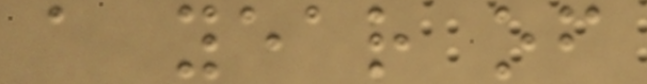a year of
